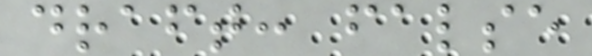draft: false
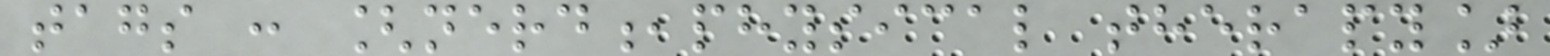tags : [nerd,physical therapy]
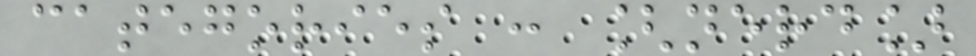categories : [nerd]
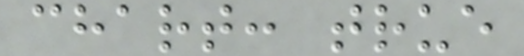chart: true
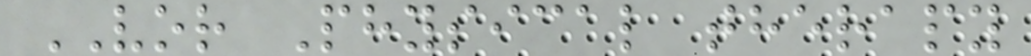VOR Physical therapy
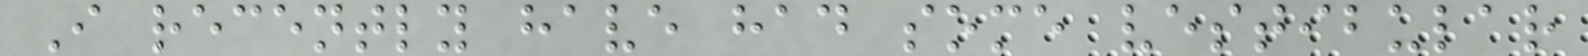I recently have had some vestibular
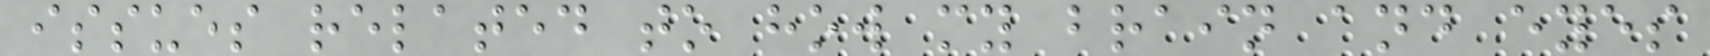issues related to how my brain and eyes
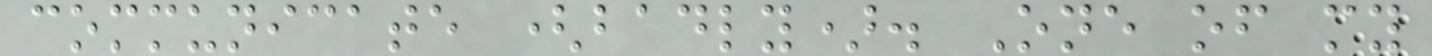communicate (badly). One of my
